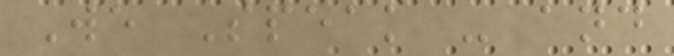We Speak - and
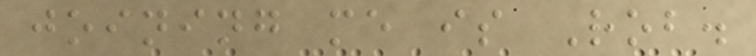joining me is Rob.
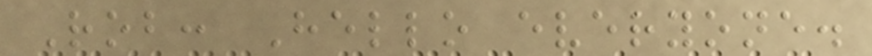Rob: Hello everyone.
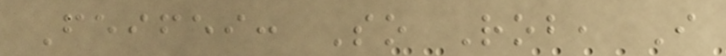Feifei: So Rob, I
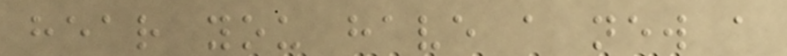hear you have a new a
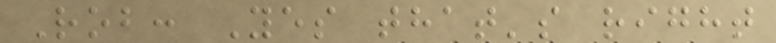Rob: Yes that's right
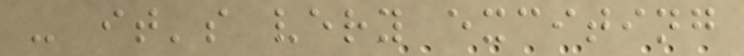- it's very exciting
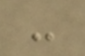-
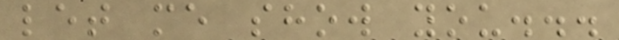let me show you...
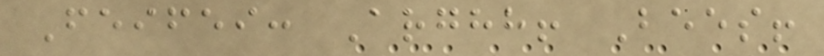Feifei: Arghh! Bees!
